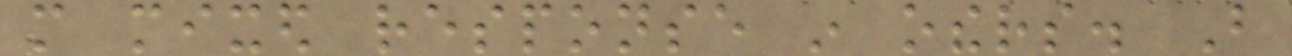more mixed response in others. But
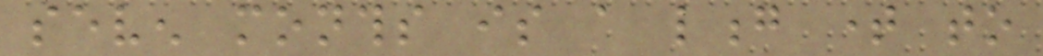seven months is a long time to
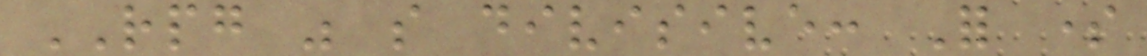RPG was so divisive: For some
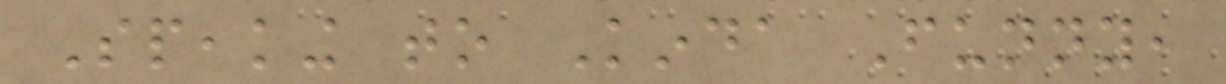Speaking to Kinda Funny,
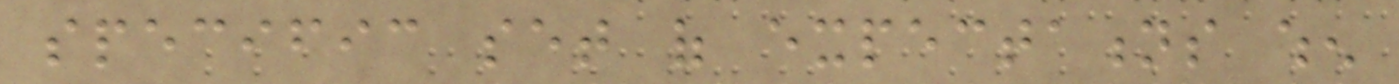specific set of expectations when
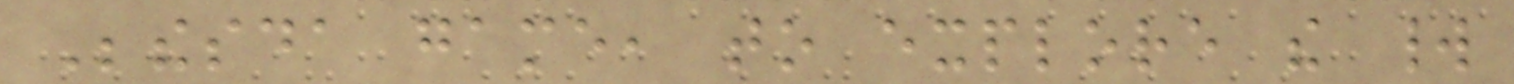Bethesda game, to explore the world
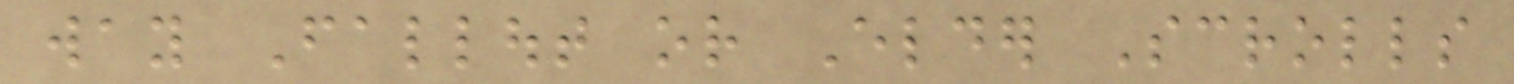way Fallout or Elder Scrolls
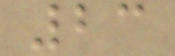23
